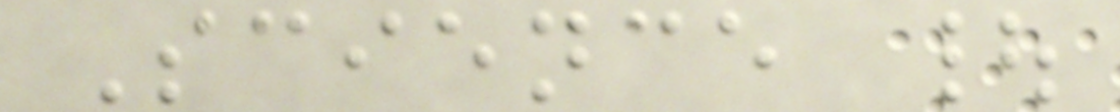Science |
